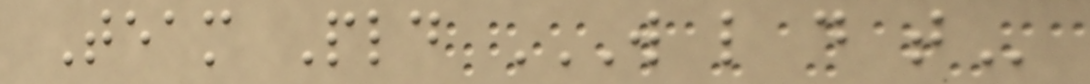Team Pld W L D T
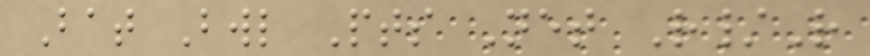Bat Bwl Pts Net R/R
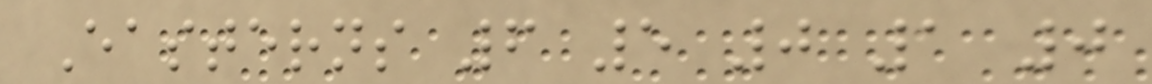Easterns 6 5 0 1 0
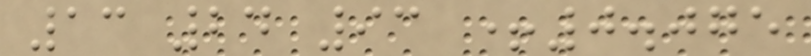13 24 93 +0.075
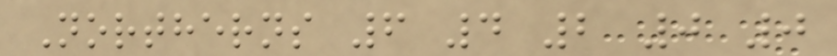Northerns 6 4 2 0 0
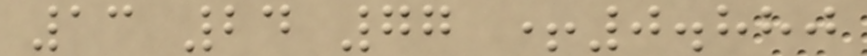13 24 77 +0.880
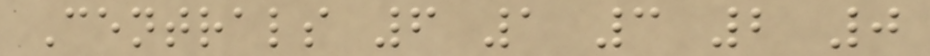Centrals 6 1 3 2 0
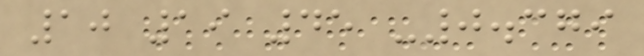10 19 45 -0.379
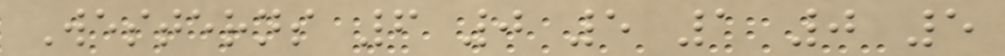Westerns 6 0 5 1 0 5
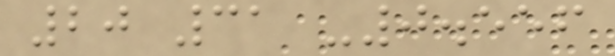20 31 -0.556
